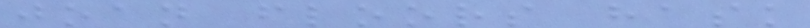joan floors hask
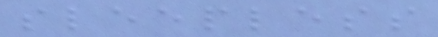sleepless
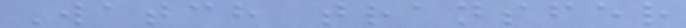Watch transfer
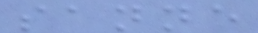sanne
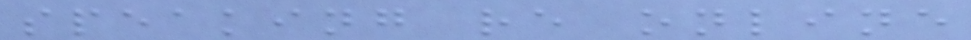speaking re online
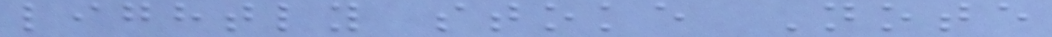lightly stoke Note
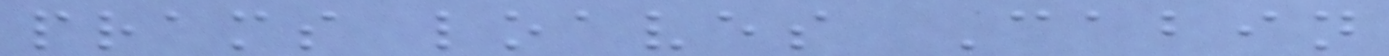prams loaves Cabin
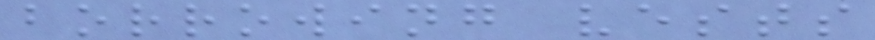borrowing vests
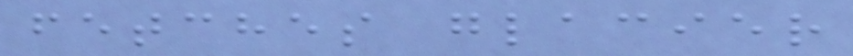fetches glacier
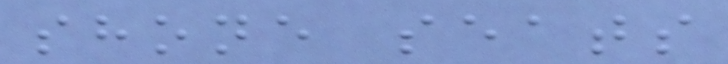shone seats
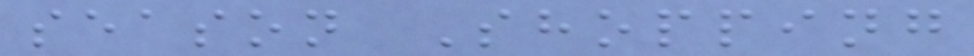season Shopping
